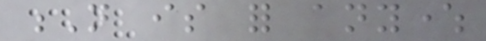N is for anywhere
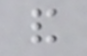and
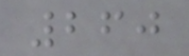260
